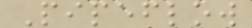Pipeflow
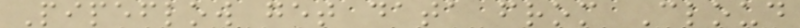Pipeflow get data from Cloud
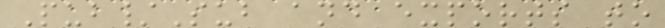Pub/Sub and exports to
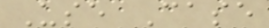Use Case
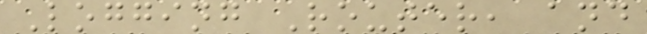Logging Router, and
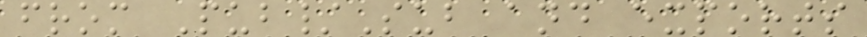from Pub/Sub and exports
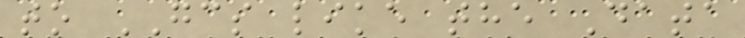to GCS like the Data
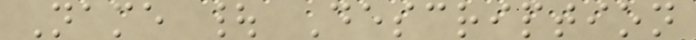Name | Description
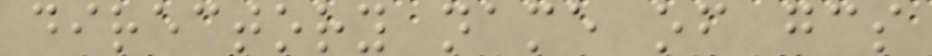directory name of gcs
